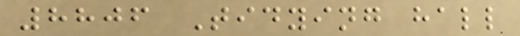8806 Tidying hall
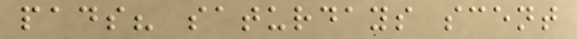pads? saturdays scent
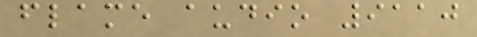flame audio 9110
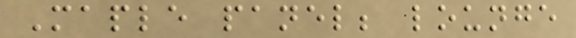Maple panel; lounge
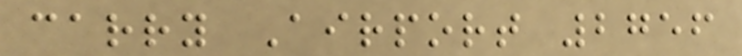carry Airport 2756
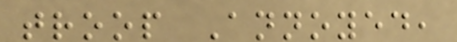troop Annoyed,
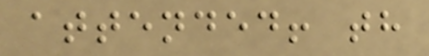attended! th
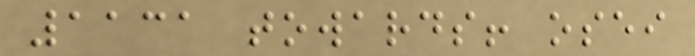1131 towards! osei
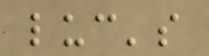luc's
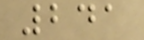241
